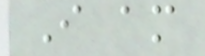I am
